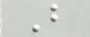B
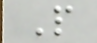P
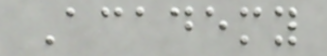Academy
